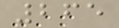265
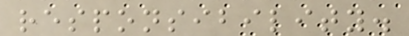responsibility.
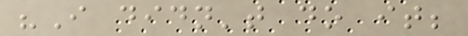"I didn't do it;
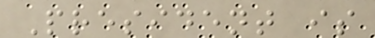President is
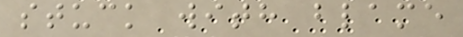stuck with blame
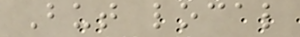But local
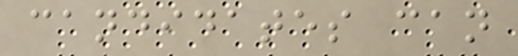candidates can
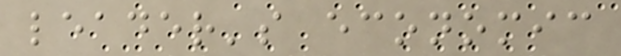leader's economic
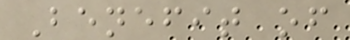Benefit of
